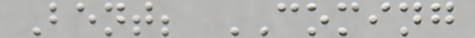Bent; COMING
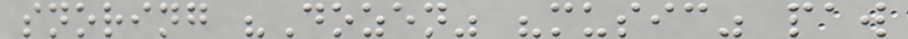snoring "Dozen" "music" paw
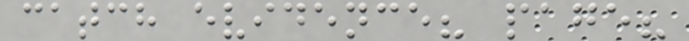catch evidence? page?
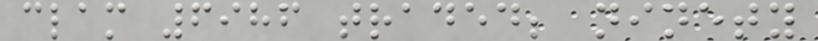clam 6986 traded; ninety
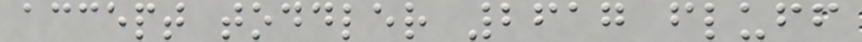accept toddler 2617 fluff
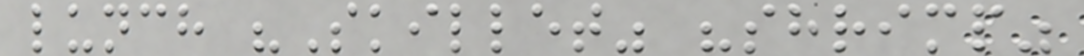lunch "Skillet" "shrimp"
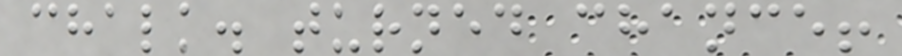chalk. turned chance!
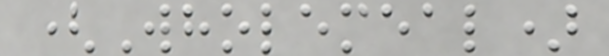(Wholemeal)
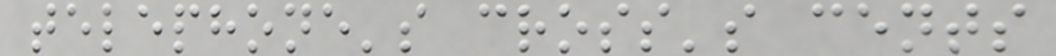telephone's cross's cents
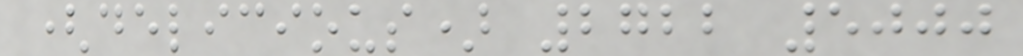(delicious) 2722 5000
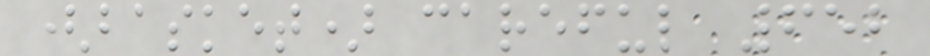(basket) careful 652
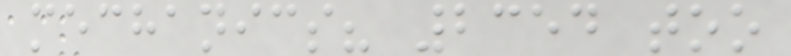mechanics? 2354 too
